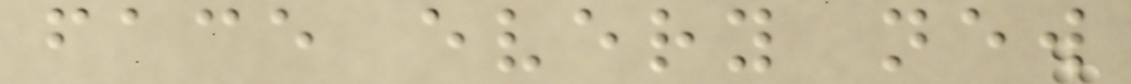face every new
